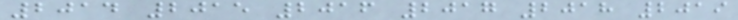2014 2015 2016 2017 2018 2019
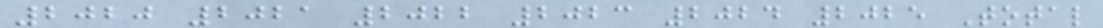2020 2021 2022 2023 2024 2025 Total
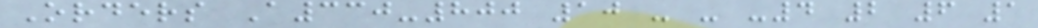Orders A330-800 10 - - -4 2 6 1
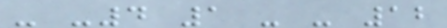- -4 1 - - 12
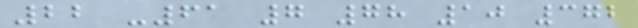22 -61 7 78 10 372
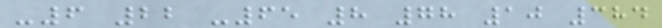-6 22 -65 8 78 10 384
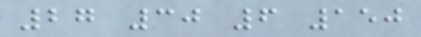27 30 6 150
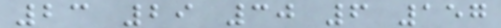23 29 30 6 157
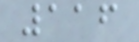116
